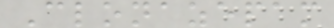Clonazepam
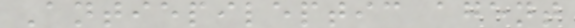Antiepileptic agent
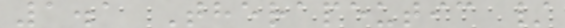1.1 Therapeutic /
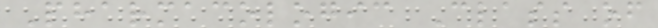Pharmacologic Class of
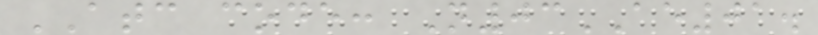ATC code: N03AE01.
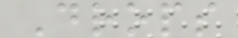Drops
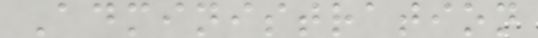Administration
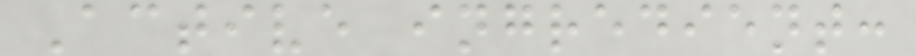Active ingredient:
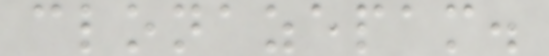clonazepam.
